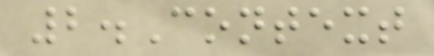2.Context
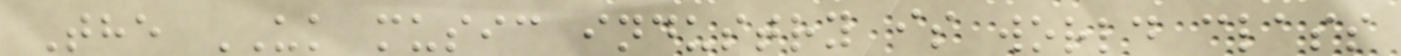The UK music industry is world class
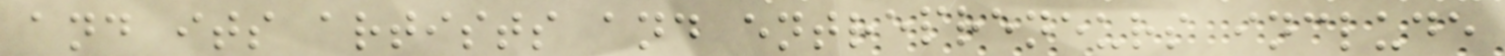and its artists and entrepreneurs include
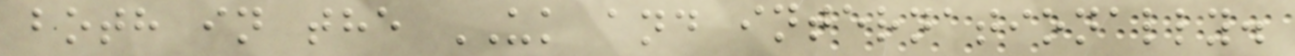both in the UK and internationally.
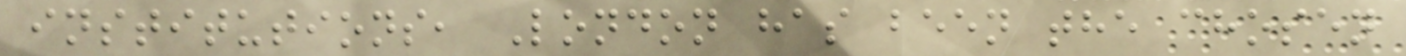institutions, London has been the chosen
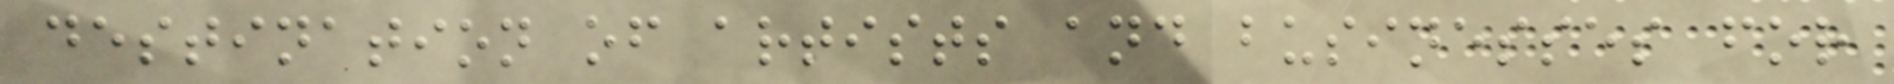destination of artists and businesses for
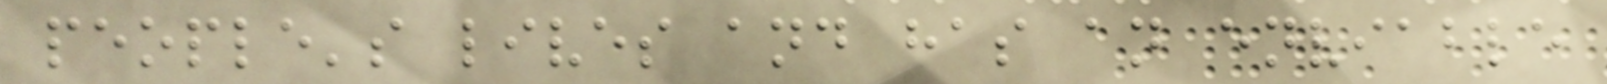people's lives and has an enviable
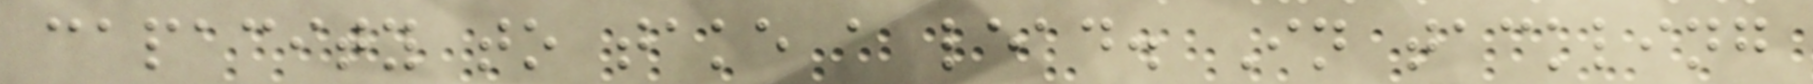capacity to take a lead. In tackling
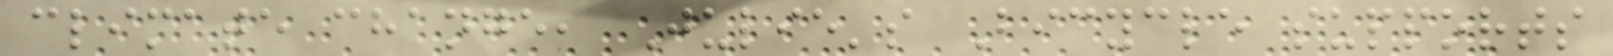climate change, Julie's Bicycle supports
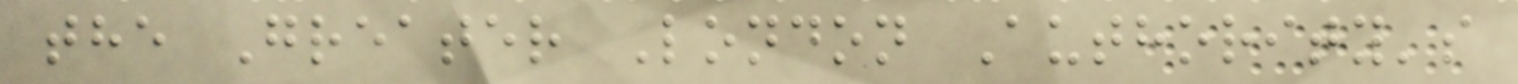the Greater London Authority's
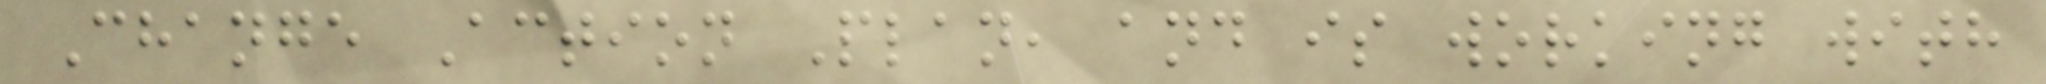Change Action Plan, and is working with
